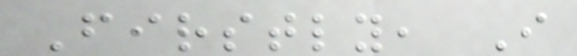Firstly, I
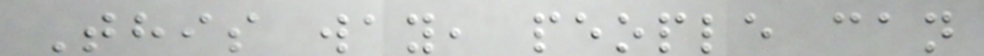This way, people can
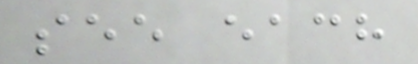see each
